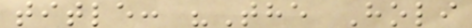title: "The Holi
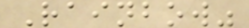Rainbow"
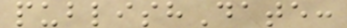publishDate:
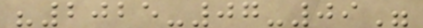"2025-07-09"
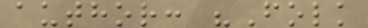author: "Folk
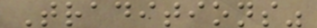Traditions"
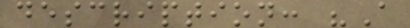description: "A
